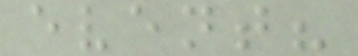event?
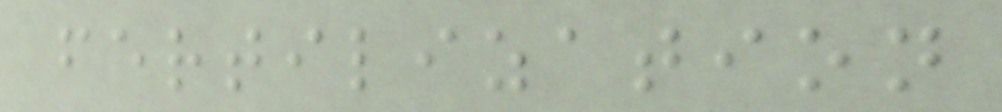fertilization
